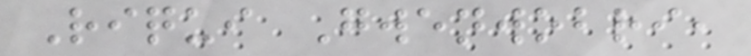Riqui Gwenwobri,
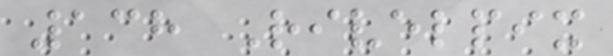138 Rivelpix
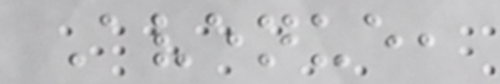Avenue,
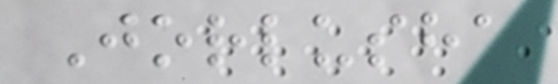Jorlusha
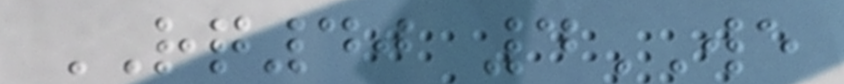RQ40 4WE
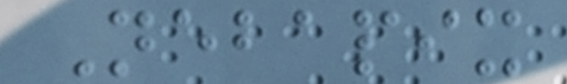Nebapix
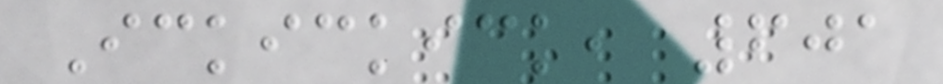Ickickick, 601
